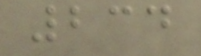234
